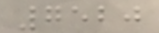7520
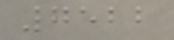7522
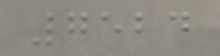7524
